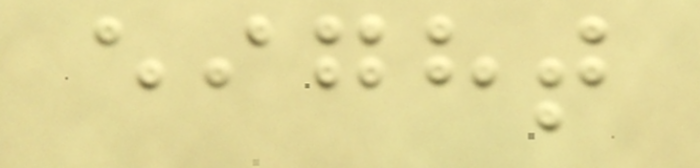eight
